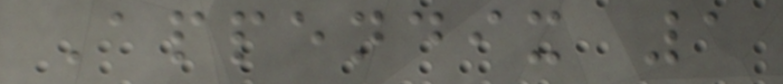Appendix 1
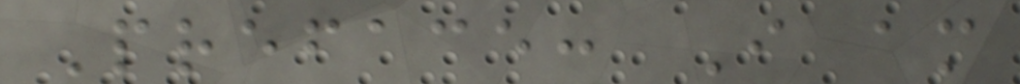Preface: I am
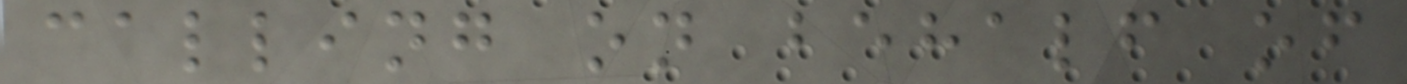calling on behalf of
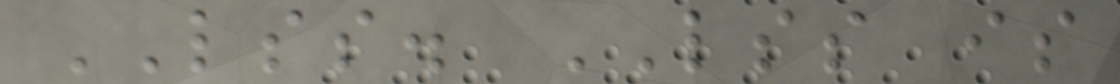LSS. LSS is
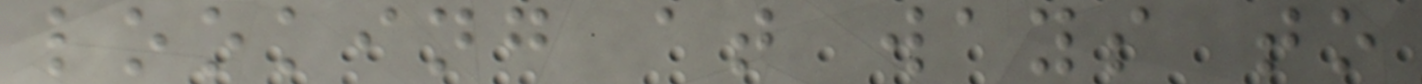looking at ways to
